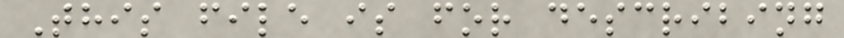This file is for describing
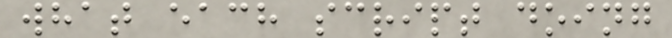what each script doing
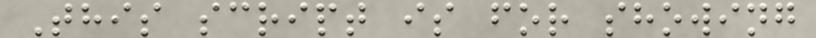This script is for showing
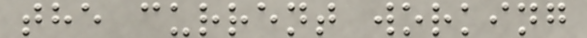the current working
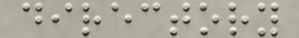directory
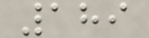189
